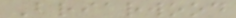Briarwood
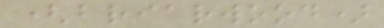(briarwood)
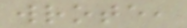wrote,
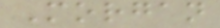Morgan
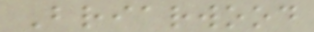Briarwood
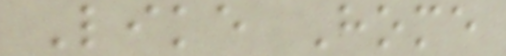Like Home
